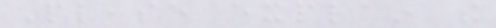Please explain the
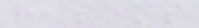reasons
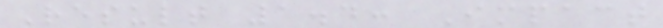Result 1.4: Impact
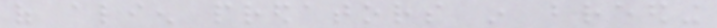of alien predators in breeding
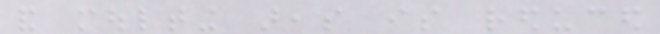and moulting areas is reduced
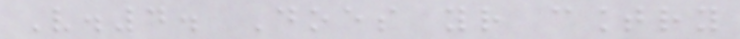V.4. Does your country
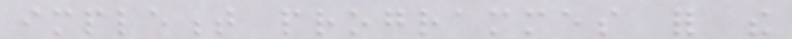implement programmes for the
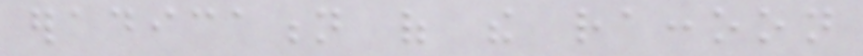eradication of the raccoon
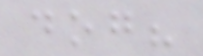dog?
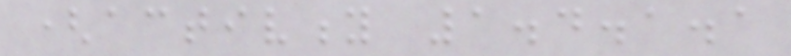(activity 1.4.1.1
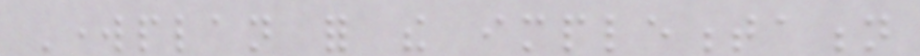Workplan for the implementation
